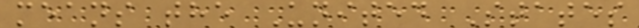means the United States
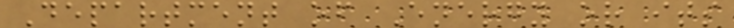Department of Energy or its
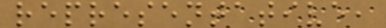representative,
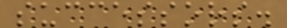successors.
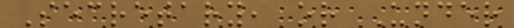Secretary, or Under
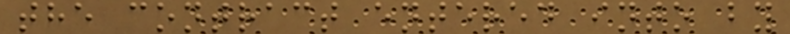the contract entered into by
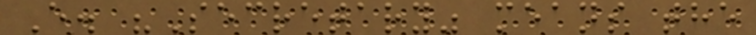E. "Secretary" means the
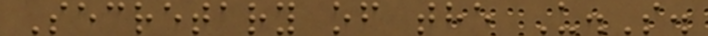Secretary of the U.S.
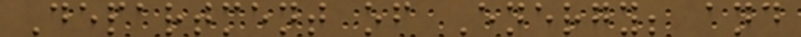Department of Energy; and
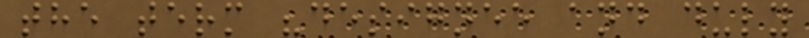the term "designee and duly
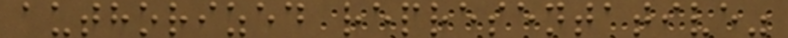authorized representative"
